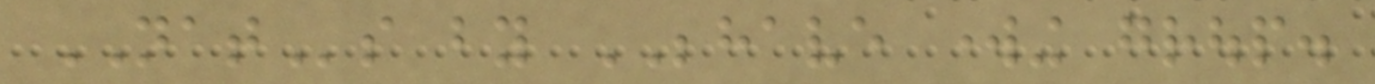NATs by BEHAVE working group.
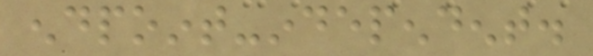endpoint-independent.
